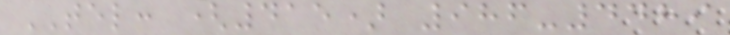TEL: (415) 986-4489
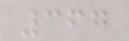367
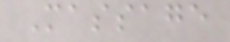Massage
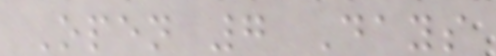Open 7 Days
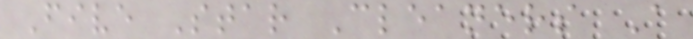Five Star Cleaners A
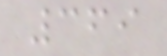369
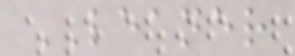LEANER
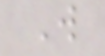W
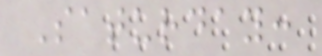Saturday:
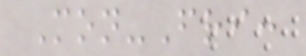Mon-Fri:
